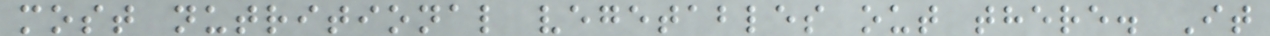most nutritional vegetables out there. It
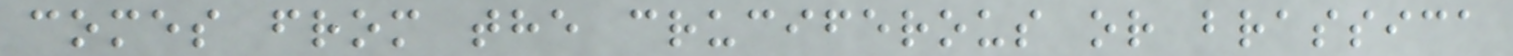comes from the cruciferous or brassica
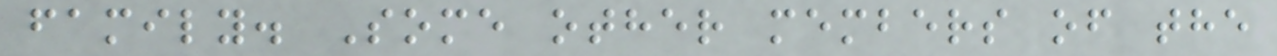family. Some other members of the
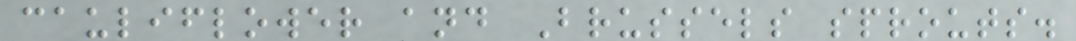cauliflower and Brussels sprouts.
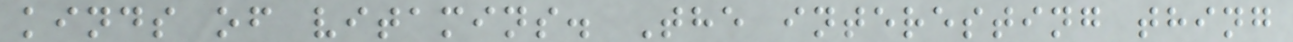kinds of vitamins. The interesting thing
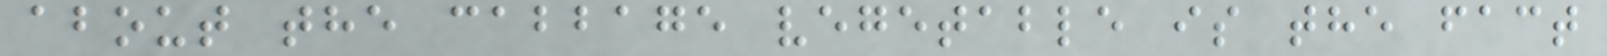about the cabbage vegetable is the fact
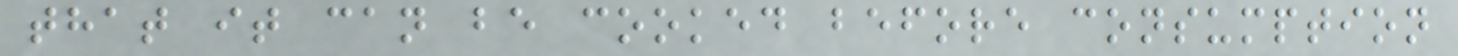that it can be cooked before consumption
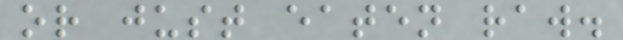or just eaten raw.
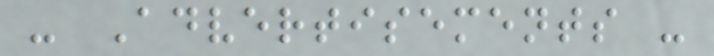- Advertisements -
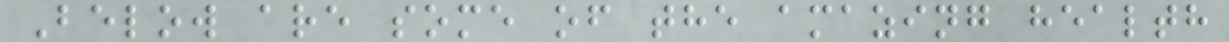Below are some of the amazing health
